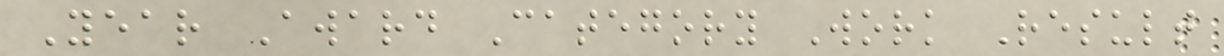Year Award Category Work Result
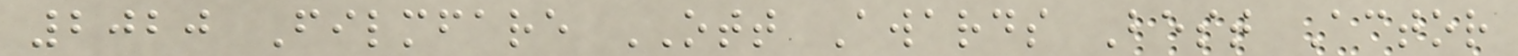2020 Filmfare OTT Awards Best Actor
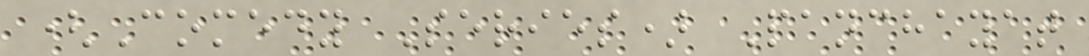(Comedy Series) Panchayat
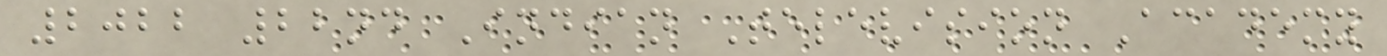2022 22nd Indian Television Academy
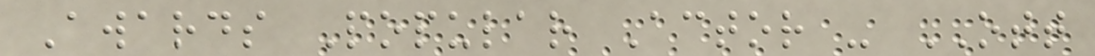Awards Popular Actor - OTT
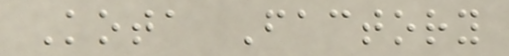Kota Factory
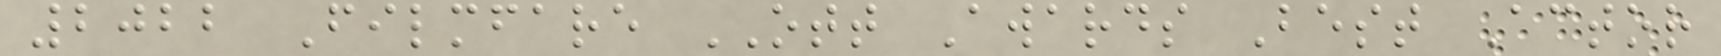2022 Filmfare OTT Awards Best Actor
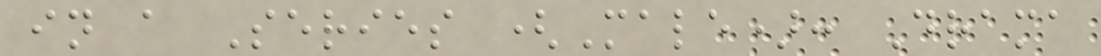in a Series (Male): Drama
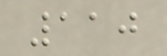110
